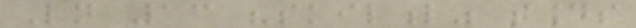Ln 13 "skilful" sounds
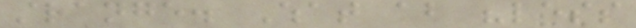strange. What about "less
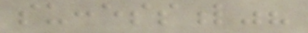successful"?
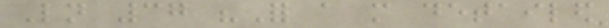Ln 37 "For a more detailed
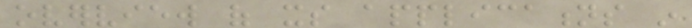overview of its applications in
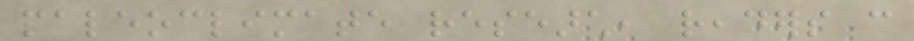paleoclimate research, readers can
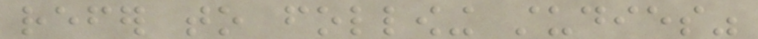refer to following studies"
